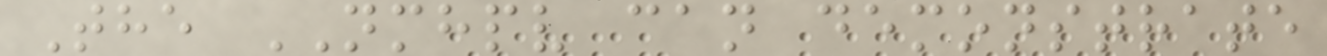The NMHPV can demonstrate
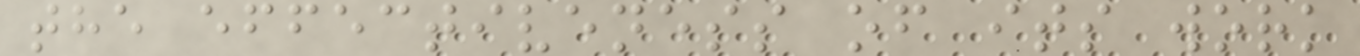the effectiveness of its work
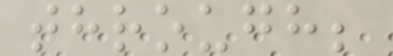through;
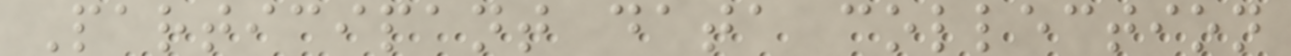Participant data collection
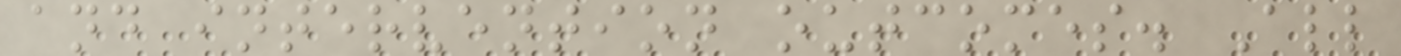and intervention outcomes. All
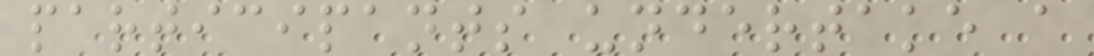participants undertake a
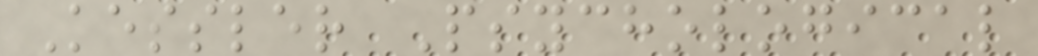Kessler Psychological
